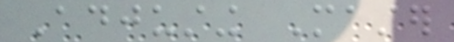Adjusting Master
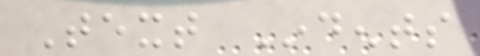Text Indents
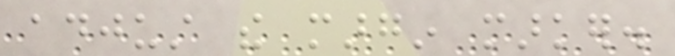adjust the margin marker.
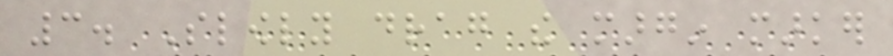3. Slowly drag the margin marker
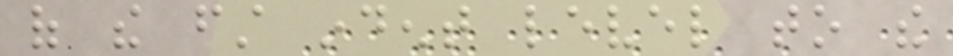of the first indent level to the
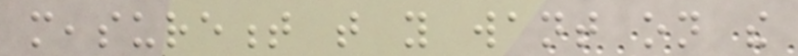measurement that you want on the
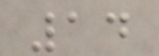14
